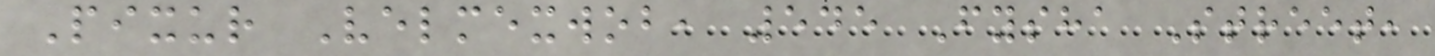Pixur Velmexwob, 545 Fysha Street,
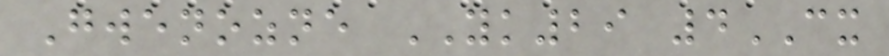Gwenozne YK29 4CX
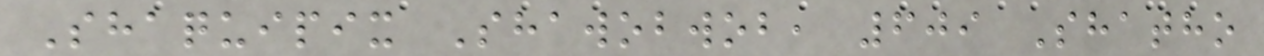Shaquipix Shawobwob, 609 Shatho
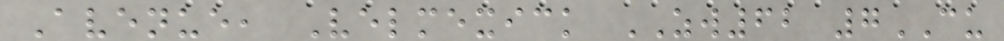Avenue, Velmexick ZW62 7CU
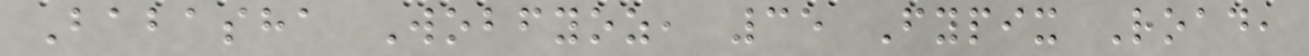Babasha Wobfyoz, 35 Fypix Road,
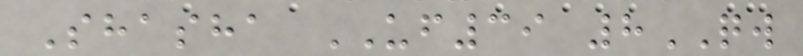Shasha UF39 8QW
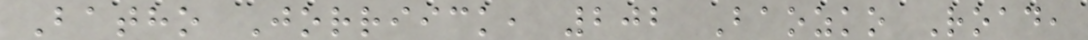Batho Jorriick, 202 Baozko Road,
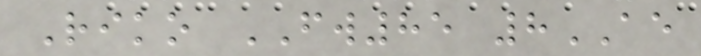Riko FW85 8AE
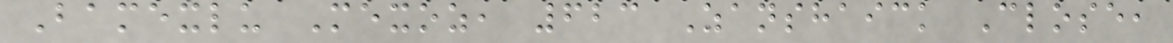Bamexlu Mexoz, 623 Zanshaick Close,
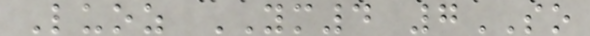Luoz YM4 7SO
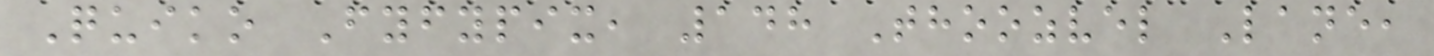Quiko Fyfypix, 148 Thoozvel Lane,
